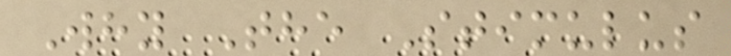Why The Stimulus
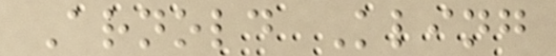Arnold Kling
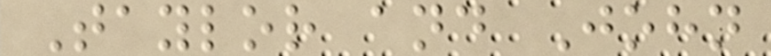Taylor and John
